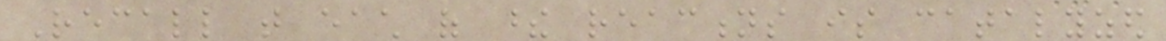Recall that each of these reactions is catalyzed
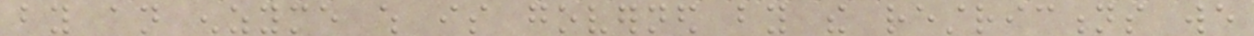by an enzyme which is governed by the restrictions we
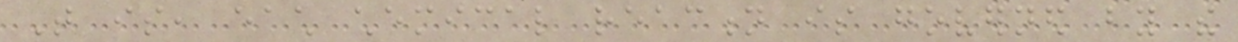That is, each chemical reaction is governed by the
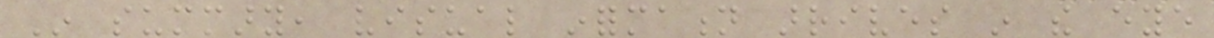In summary, visual information arrives in the eye
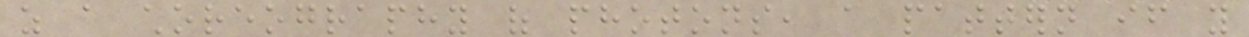as a choreography of photons, a pattern if you
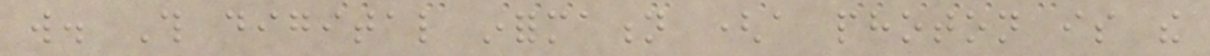will. This digital information (a photon is the
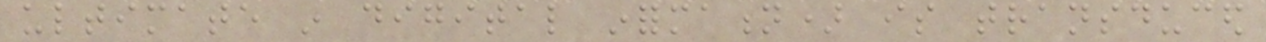ultimate in digital information) is transduced
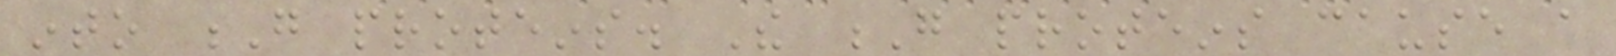into G proteins. The G proteins cause a
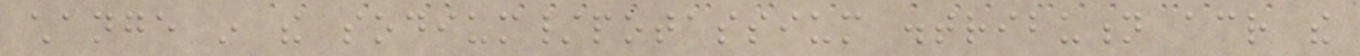change in the sodium/potassium distribution across the
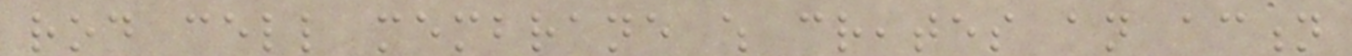rod cell membrane which creates an action
